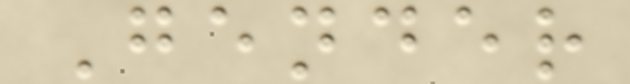Gender
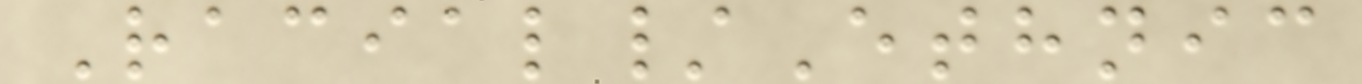Racial/Ethnic
